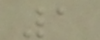1
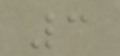3
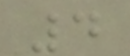4
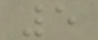5
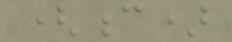(c)
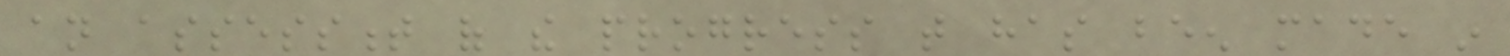an assessment of the progress that has been made in
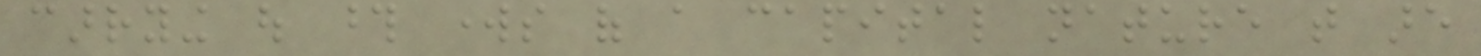carrying out those works of a capital nature that are
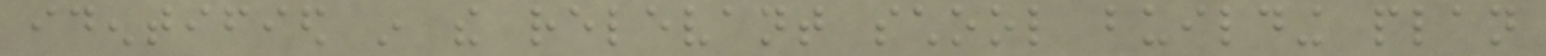identified in the relevant school building plan
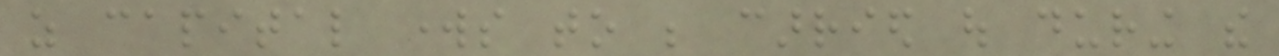as capital works to be carried out during the
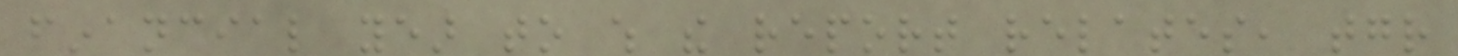financial year to which the report relates, together
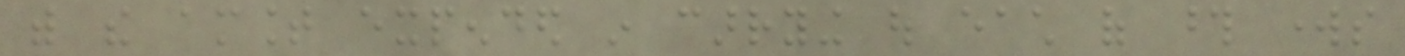with the amount expended in carrying out each of those works
